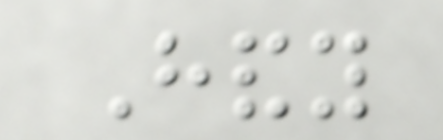Handy
